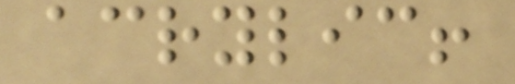acrylic!
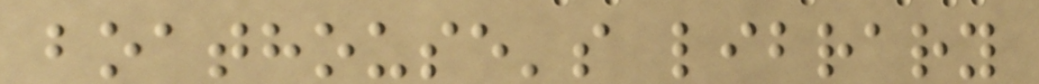boathouse's library
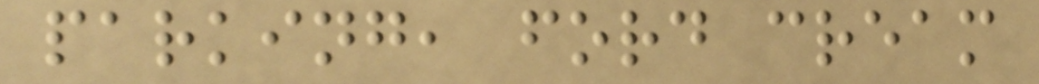parking, ford cream
